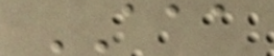AAA
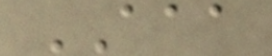AAA
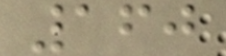160
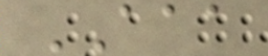AAA
